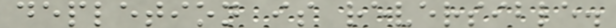depletion is reversible.
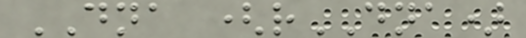DNA (rDNA)
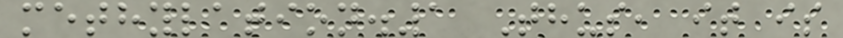methylation.1 Thus, it is
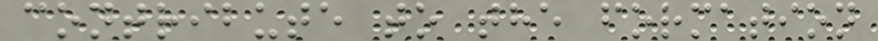contribute to the formation
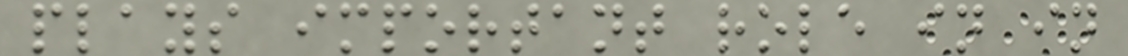plays important role in in
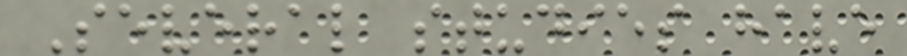Several studies have
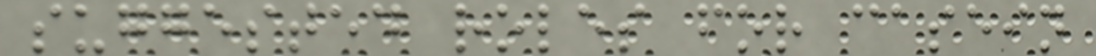suggested roles for casein
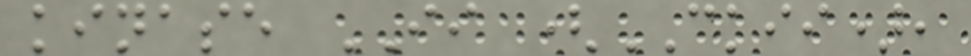kinase II (CKII),
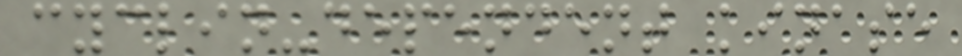cyclin-dependent kinase
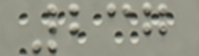237
